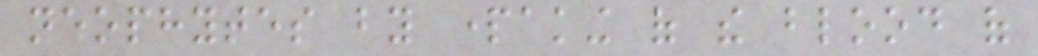neophytes by partaking of the blood of
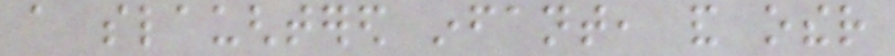a slaughtered infant, and other
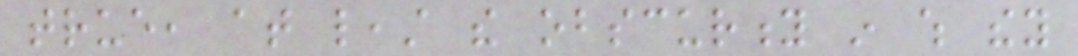true, at least the obscurity in which they
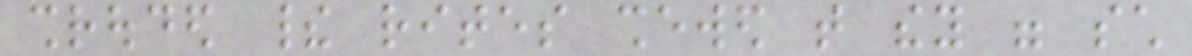shrouded their rites shewed that they were such
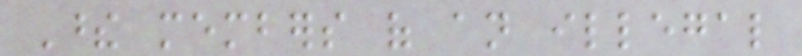These members of an illegal
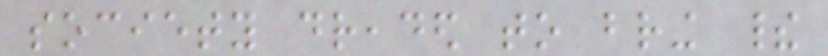society dreaded to bring their
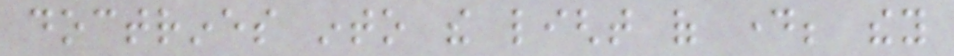doctrines into the light of day; they
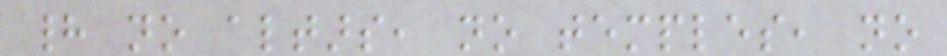had no altars, no temples, no
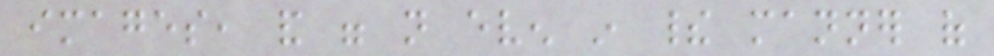images, and were not even in their manner of
